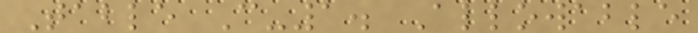Table C-1. Allowable
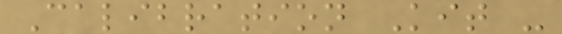Calibration Kit -
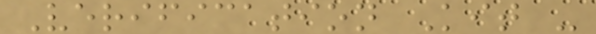Verification Kit -
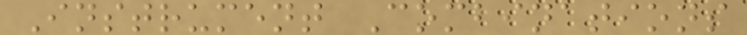Instrument Combinations
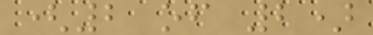(2 of 2)
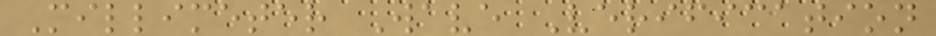Millimeter Wave Verification
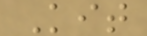Kit
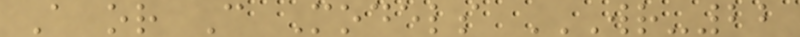A or C Models WR-22
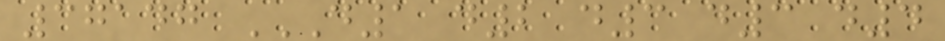37147 D1 D2 D3 D3 D4
